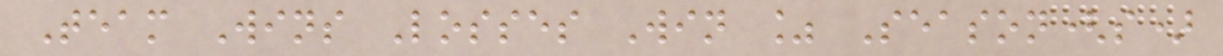Team Wins Losses Win % Season(s)
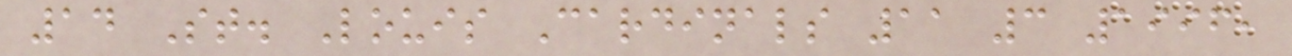14 St. Louis Cardinals 11 3 1996,
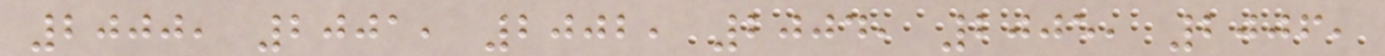2000, 2001, 2002, 2004, 2005, 2006,
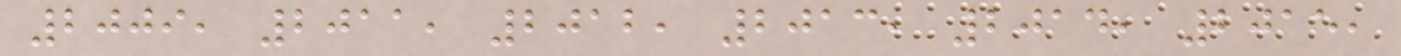2009, 2011, 2012, 2013, 2014, 2015,
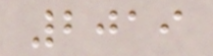2019
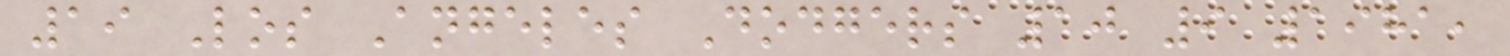19 Los Angeles Dodgers 10 9 1981,
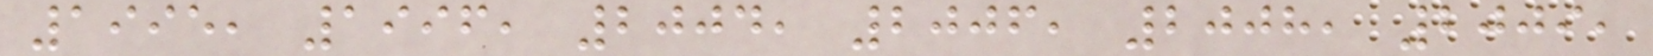1995, 1996, 2004, 2006, 2008, 2009,
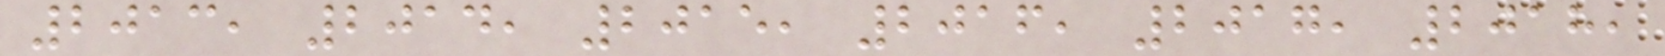2013, 2014, 2015, 2016, 2017, 2018,
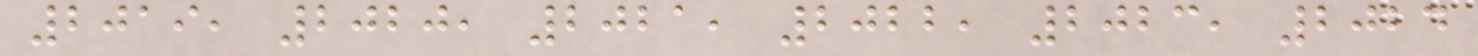2019, 2020, 2021, 2022, 2023, 2024
